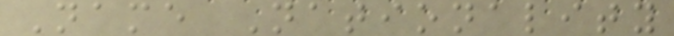Name Nationality
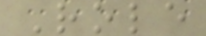Role
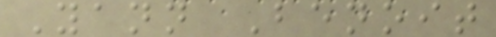Yann Benoit
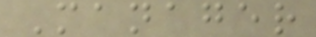Manager
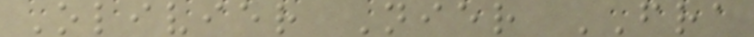Olivier Nier FRA
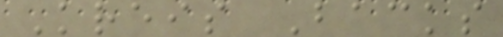Kreis Backs
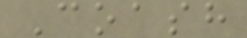Coash
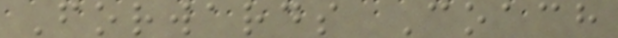Forwards Coach
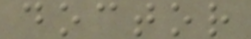doctor
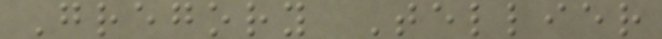Gregory Tellier
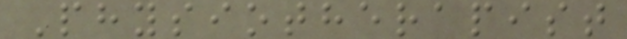Physiotherapist
